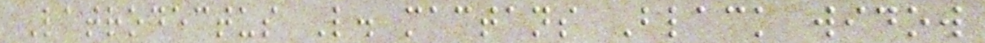Latrodectus L. mactans Black widow
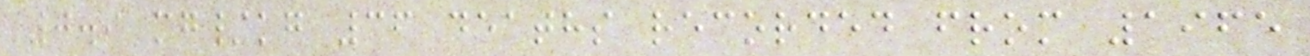0.9 mg/kg 36 deaths recorded from 1965
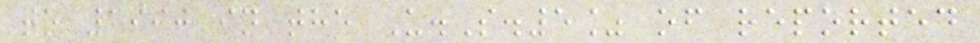to 1990 in the U.S.5% of reported
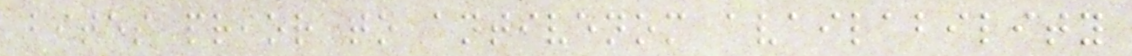bites prior to antivenom availability
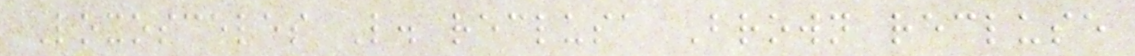Loxosceles L. reclusa Brown recluse
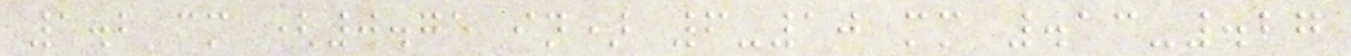1.2 cm (0.75 in) 6-10 mm .13-.27
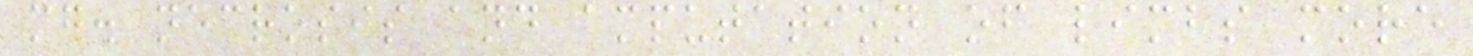mg. necrosis and amputation of limbs more
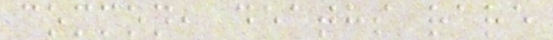common, deaths rare
